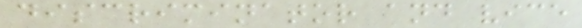discriminator and vice
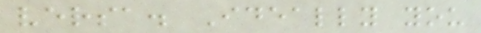versa. Ideally you
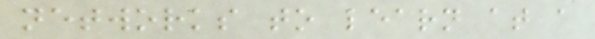networks to learn at a
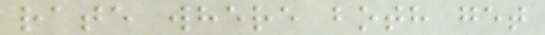rate where both get
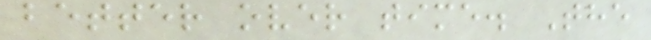better over time. The
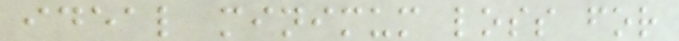ideal minimum loss for
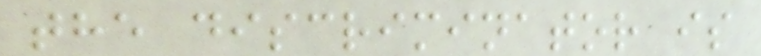the discriminator is
